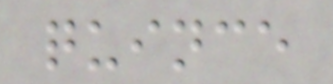quince
